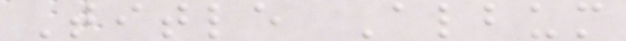Title Album
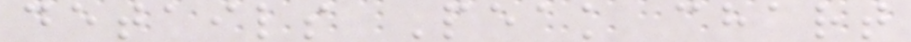details Peak chart
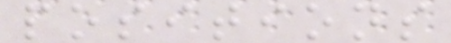positions
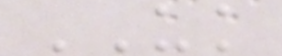UK
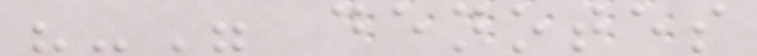"-" denotes
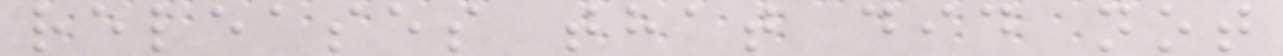releases that did not
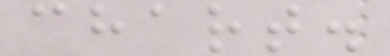chart.
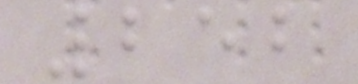252
